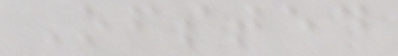Ofsted
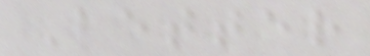Better
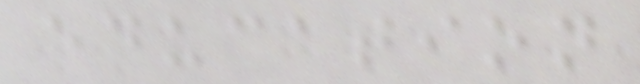education
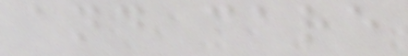and care
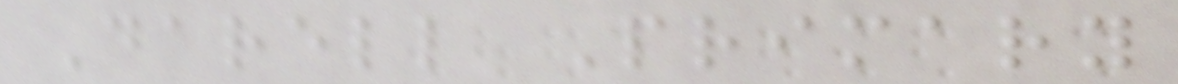Darell Primary
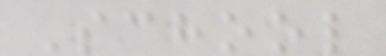School
